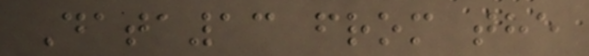Data13 from the
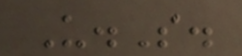U.S.
